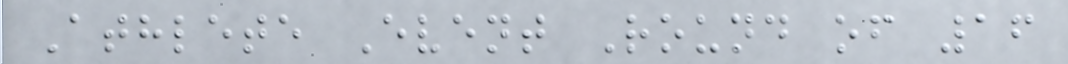Athlete Event Round of 16
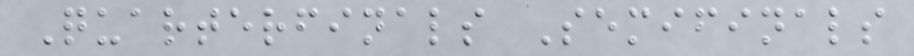Quarterfinals Semifinals
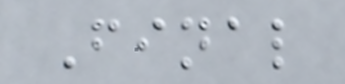Final
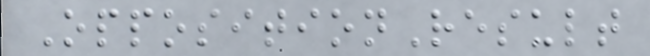OppositionResult
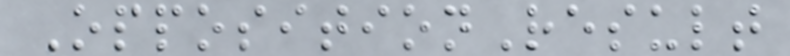OppositionResult
